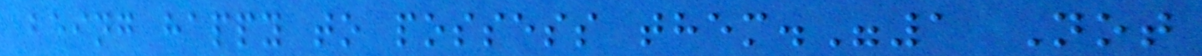being happy to possess them."1 Not
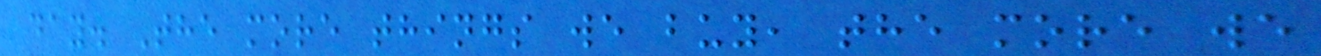day. The more things we buy, the more we
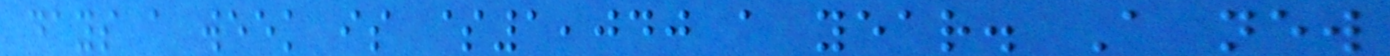days a week is $1,040 a year. A new
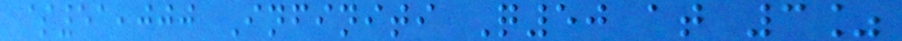$51,000 Infiniti Q50 at 3%
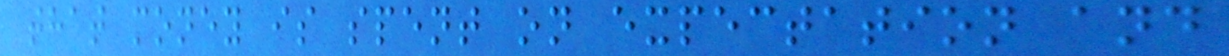that money is spent on expectation and
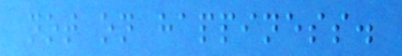not on happiness.
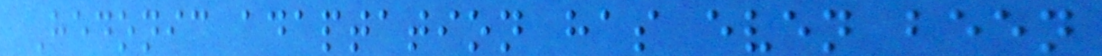Hedonic adaptation has even been
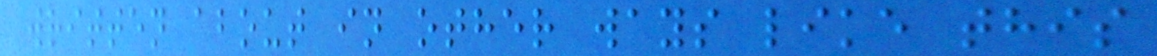written about in other ways like this
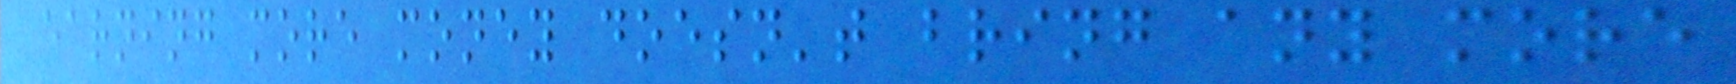earning more money doesn't bring any more
